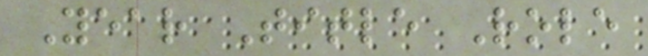Year Title Role
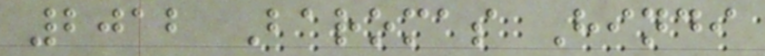2012 Baromas Hindi
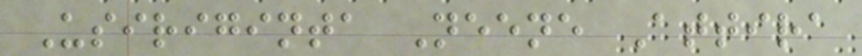Usiriginta Neene Attira
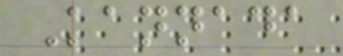Kannada
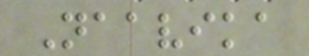Naavika
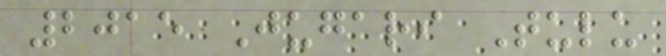2015 Jugari Tulu
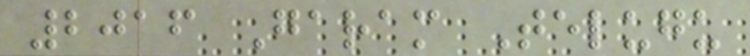2016 Garam Telugu
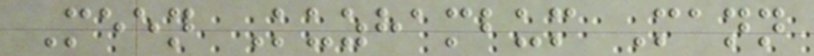Meen Kuzhambum Mann
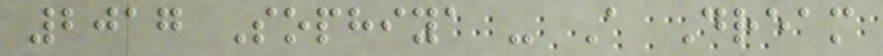2017 Sophiya - A Dream
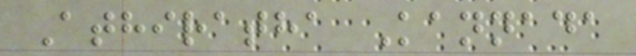Athiratha Kannada
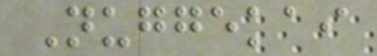Nuggekai
